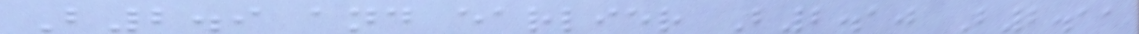B2.9 and earlier B2.10 B2.11
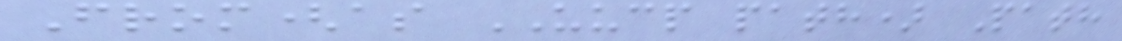From(as UUCP path) Path
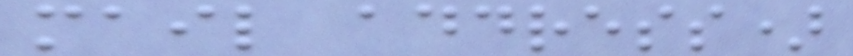mail address)
